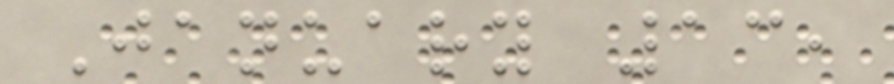January 13,
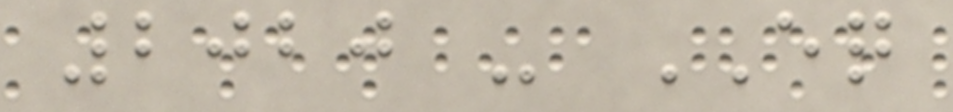2020 - EQ
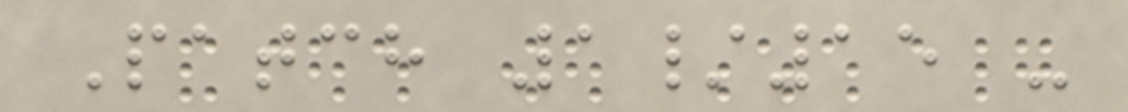Patch 1/15 -
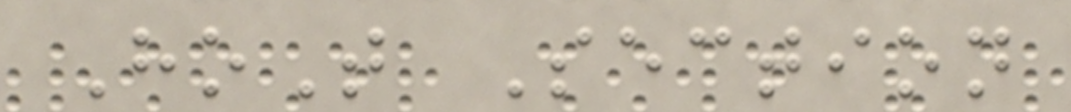HoT Section
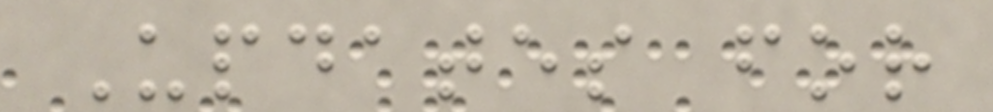Updates for
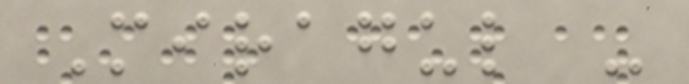Miragul -
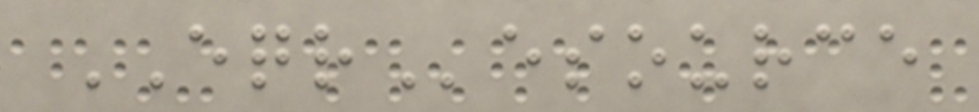EQResource
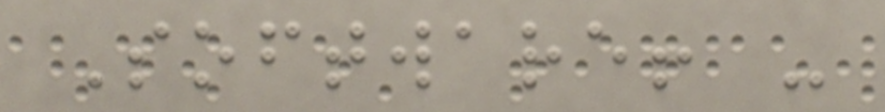Software! -
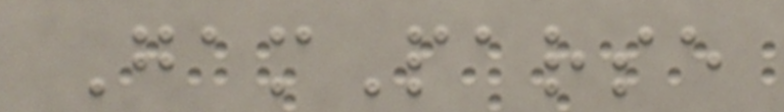GamParse
